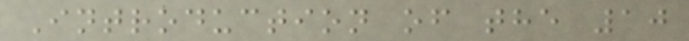Introduction of the 10
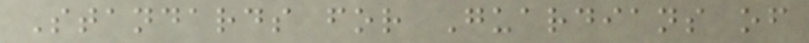Standards for Guardians of
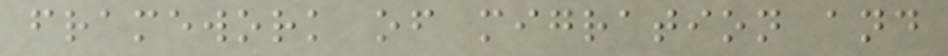framework of migration and
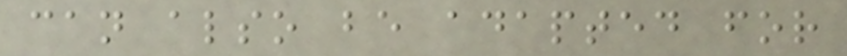can also be adapted for
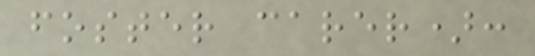foster carer):
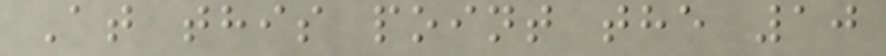At this point the 10
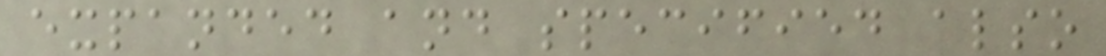expanded and specified also
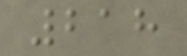218
